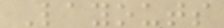Layouts
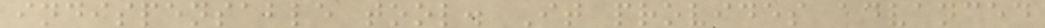indispensable tool. It provides advanced
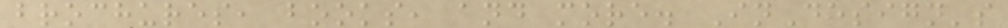brochures, books, and more. InDesign's
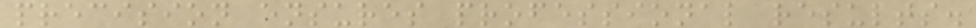precision ensures professional results.
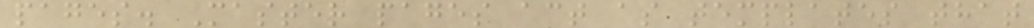pages. Master pages act as templates that
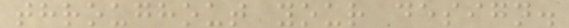throughout your design.
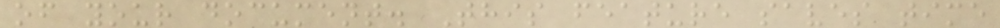of your document. This feature saves time
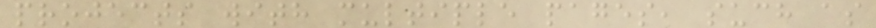projects with multiple pages, such as
